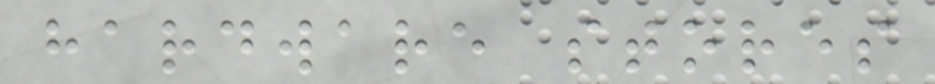hardware stores
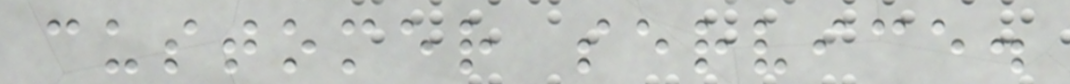customer service.
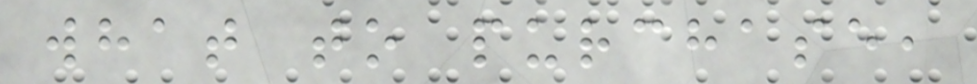what to purchase,
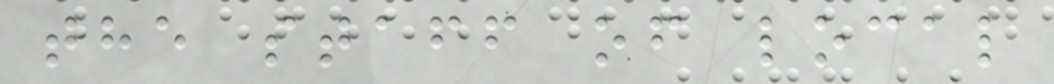the staff of local
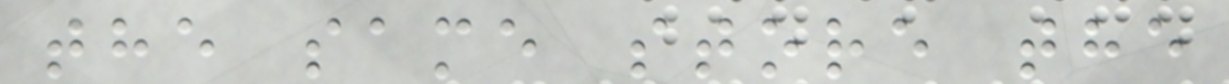the same store the
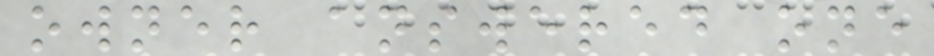owner answered one
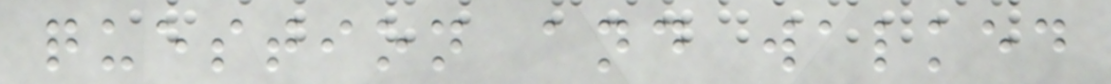question and walked
